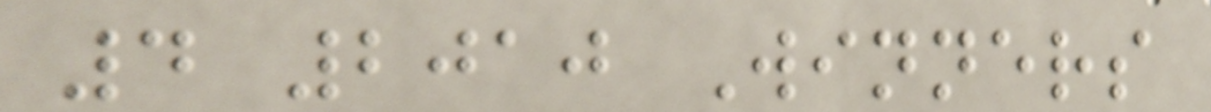4 2010 Winners
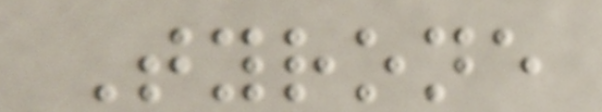Tyrone
